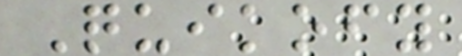Quikofy
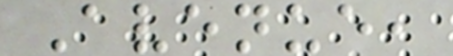Avenue,
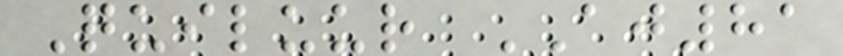Quiluur AJ81
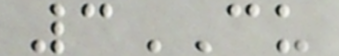3CU
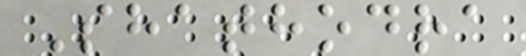Shathodra
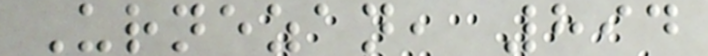Urnezan, 894
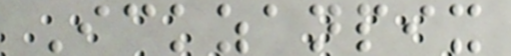Ickzanpix
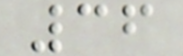36
